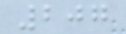207
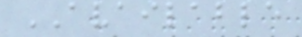AVAILABLE
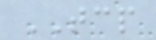TCP
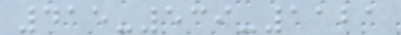415-539-1121
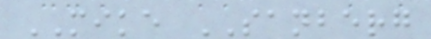MIKE SANBERG
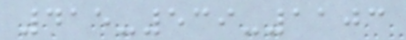415-539-1103
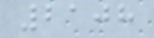2108
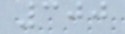300
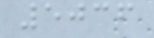5036
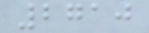2710
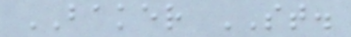BAKER ST.
